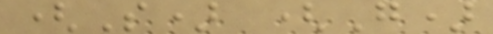(S) (G)
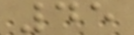45
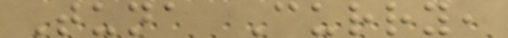Tuna Curry,
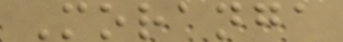Moranga
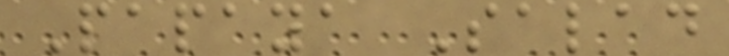Papaya Salad
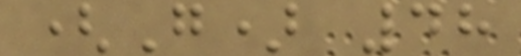(G) 48
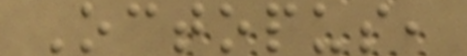Octopus,
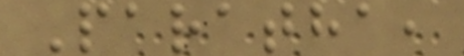Paratha,
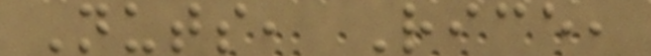Nuts, Rice,
